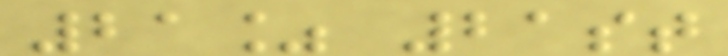21% 21st
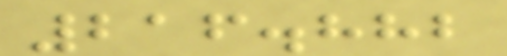216.882
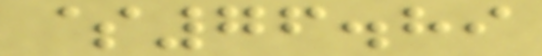$76.89
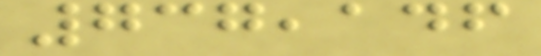737,146
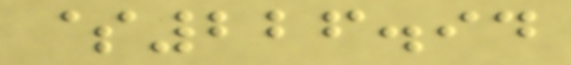$226.94
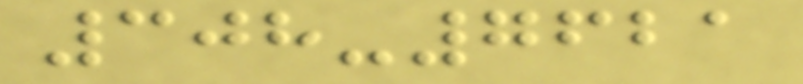308-7621
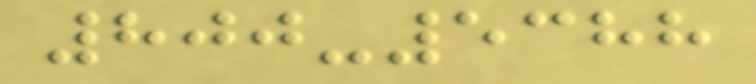800-5388
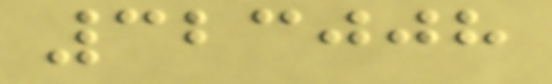323008
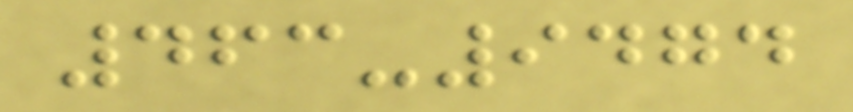463-9474
